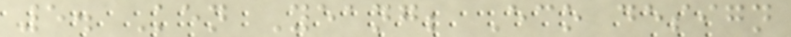5. Ken Yeang; Eco design
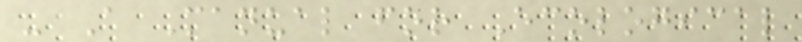- A Manual for Ecological
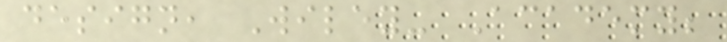design, Wiley- Academy;
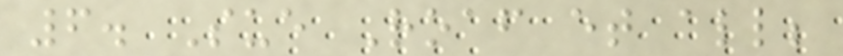6. Sue Roaf et all;
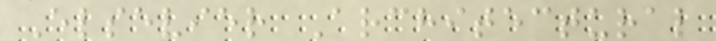Elsevier Architectural
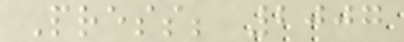Press; 2007
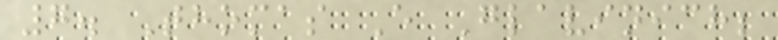7. Thomas E Glavinich;
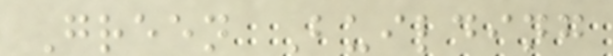Green Building
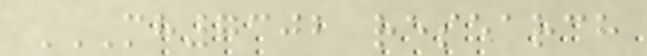MH7302 RESEARCH
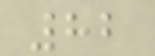82
